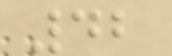42
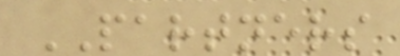PARTNERS
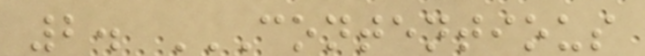2. CONTENTIOUS
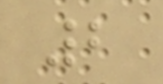2
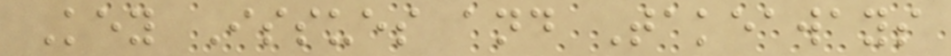Key Issues and Takeaways
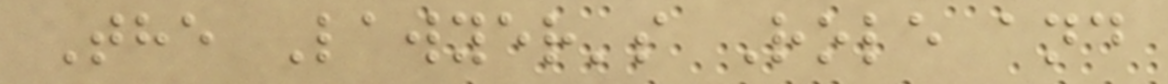The Lawyer's Role and
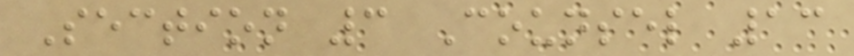Section 3 Counsel 13
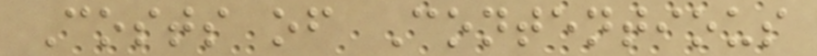Costs of Contentious
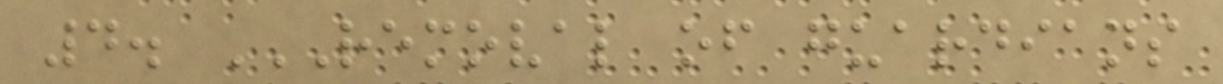4. REMOVAL OF GUARDIANS
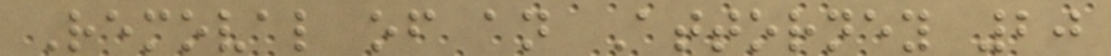Removal of an Attorney 20
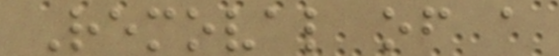Removal of a
